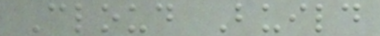Cloud Build
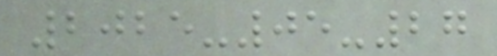2025-05-27
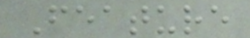Feature
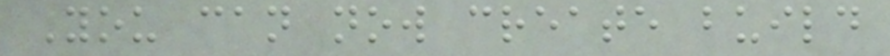You can now create build
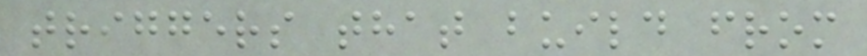triggers that build from
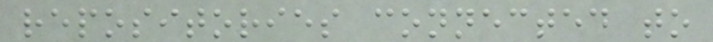repositories connected to
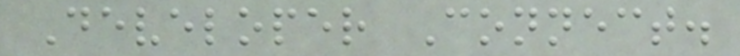Developer Connect.
